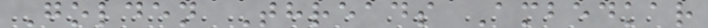Golden Threads Ambedkar
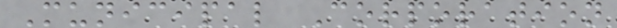Municipal Corporation
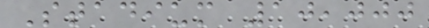Stadium 10,000
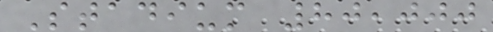Stadium 80,000
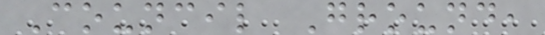Council Ground,
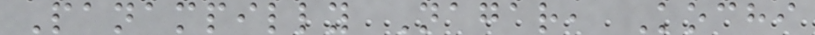Panampilly Nagar, Kochi
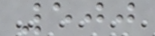500
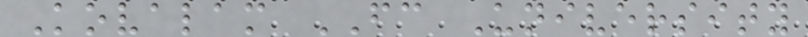Kovalam FC University
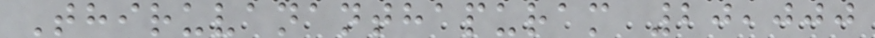Thiruvananthapuram 20,000
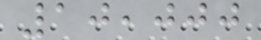10,000
